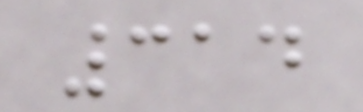314
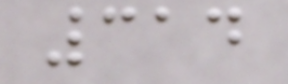314
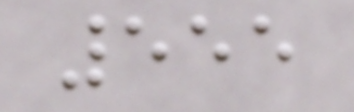555
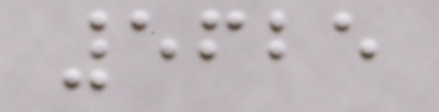5625
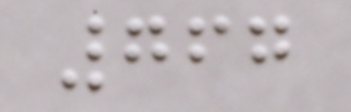767
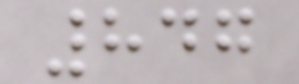847
